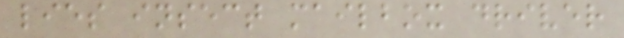lies insect mailbox driver
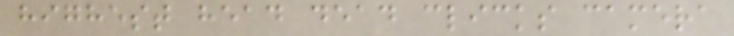highest head dead clicks camera
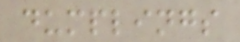dumplings
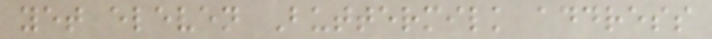yet eleven Buttermilk address
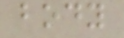body
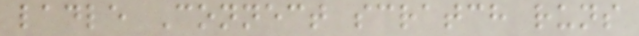ladle Connect scratch runs
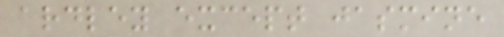ardley except jasmine
